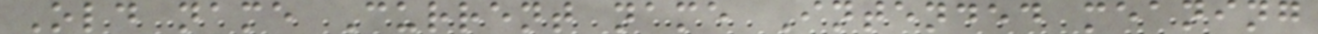Old name Current name Intended meaning
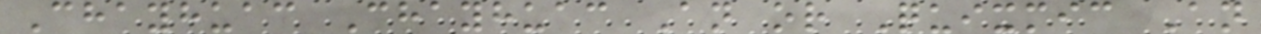Chayhuac Chayhuac An or Quixmic An
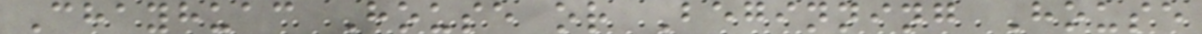Chayhuac House or Beginning House
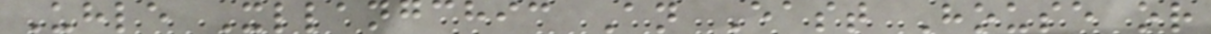Uhle Xllangchic An East House or
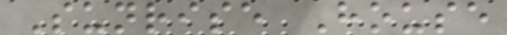Sunrise House
